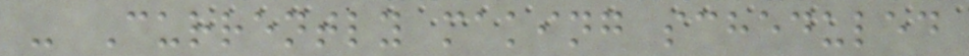- Currently making scheduled
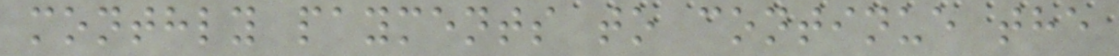monthly payments to continue the
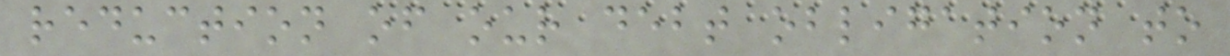reduction of our debt obligation to
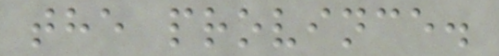the province.
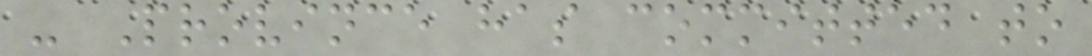- Province has committed to
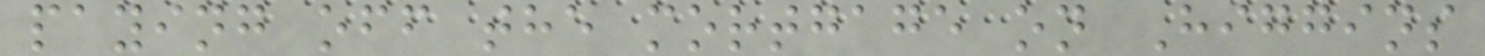paying off the mortgage on Higgins
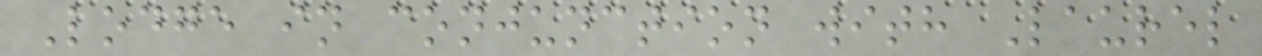Lodge in conjunction with Laurel
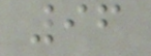96
